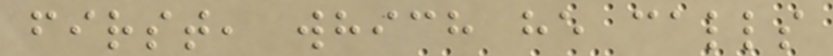first, which he calls
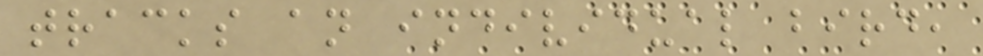tracks an individual bird,
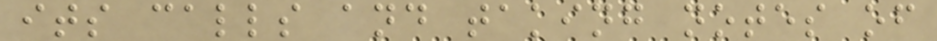its calls and taking notes of
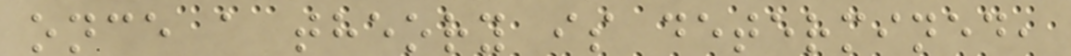once a theory is determined,
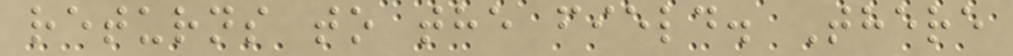returns to the field. There
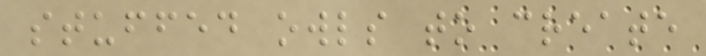stuffed owls to create
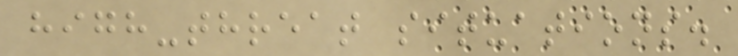high-threat situations.
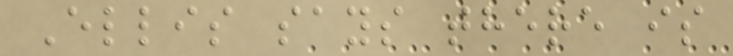Ellis says there is
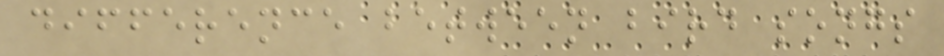difference between bird songs
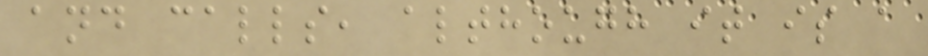and calls, although it is a
